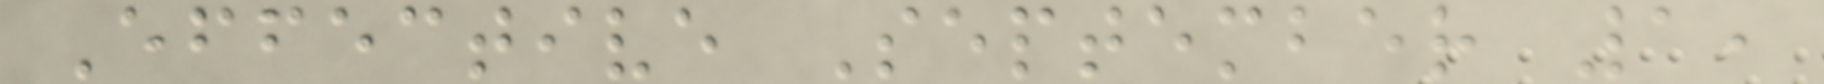Effective September 1,
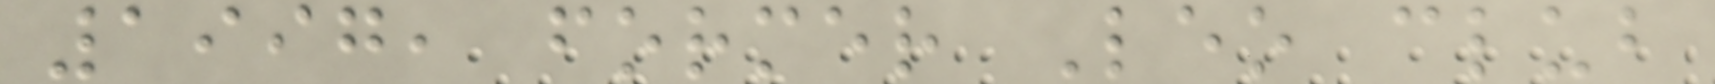1997, former Leo club
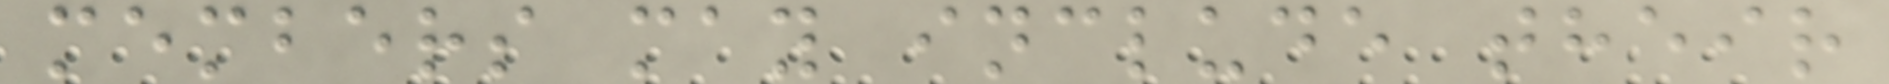members may include their
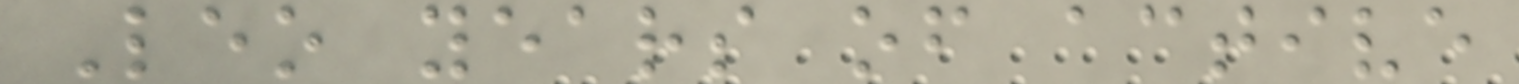Leo years of active
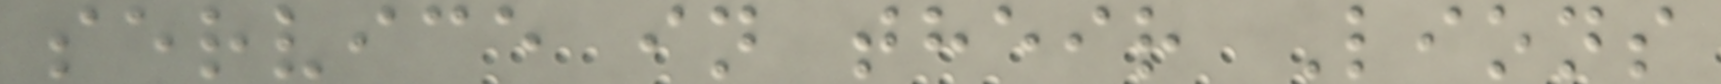service in their Lions
